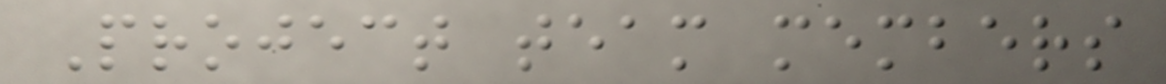Project team members
